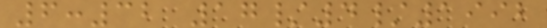6:32 17/4/1992
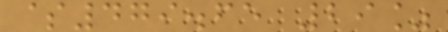$479.65 29%
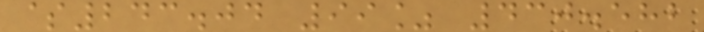$243.04 99% 430.582
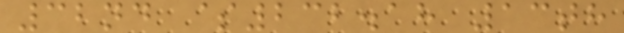32nd $232.18 13th
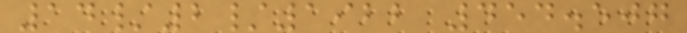14/2/1922 454.507
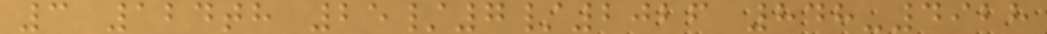3 124th 25/7/2026 848-4928
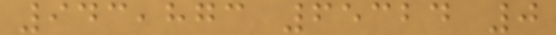943,873 65324 0
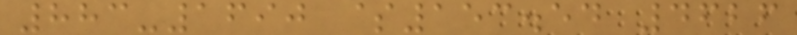883-1690 $153.54 4626
